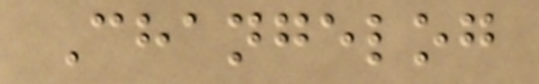Changelog
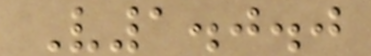V1.0.0
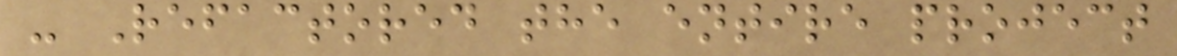- Refactored the entire project
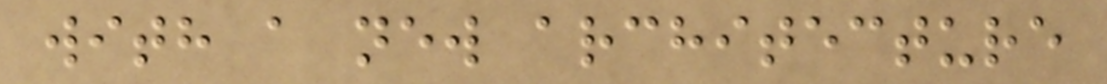with a new architecture
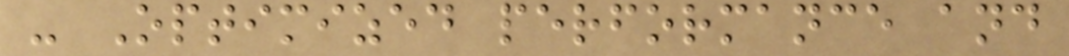- Optimized performance and
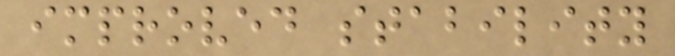improved stability
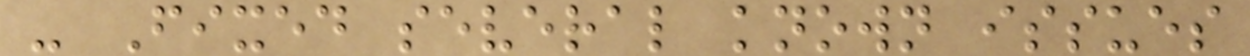- Fixed several known issues
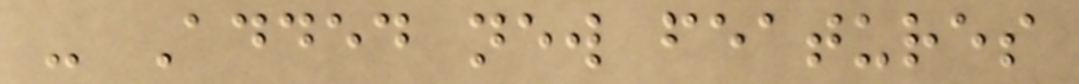- Added new features
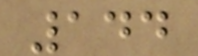144
